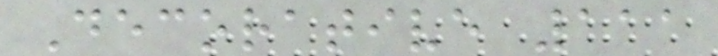Decorative 111
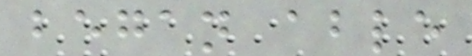began able
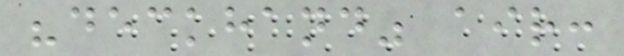"deckhand" air:
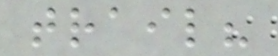trail?
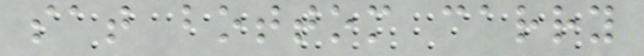sat bottom carry
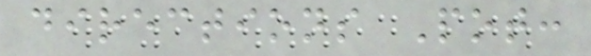directions Pot:
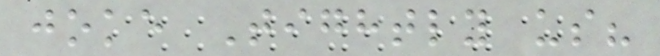joke Tightly us?
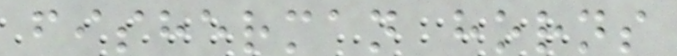fisherman horns
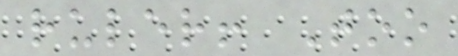ruler! Too
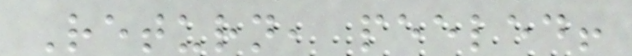Return, peeled!
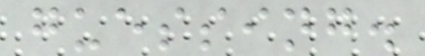guessing.
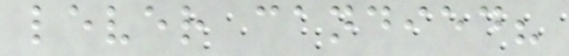lever candied?
